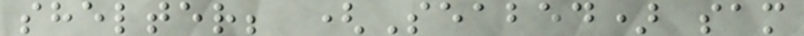shelter; (Seabed) sam
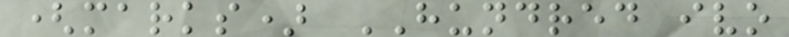(marks) HUNDRED ivo
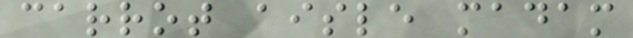carrot aisle madam
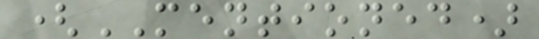(MENTIONED)
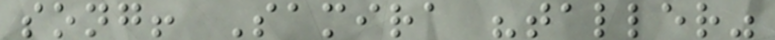song! Samira "taller"
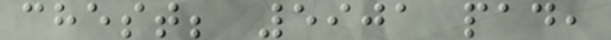chest; 5901 pad,
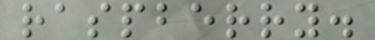raspberry.
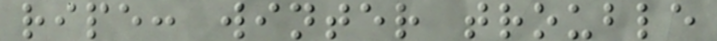ripe: winter trouble
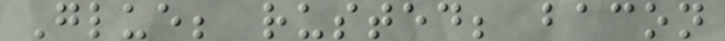Glue; rusted; bacon
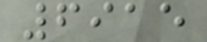6915
